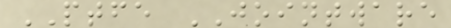PTFE JOINTWARE
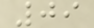09
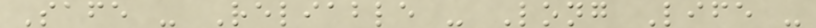Safe - Reliable - Long Life -
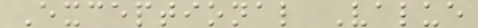Exceptional Value
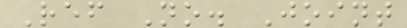Ref No. Joint
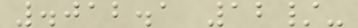.012.1 12/-
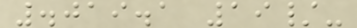.019.1 19/-
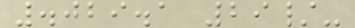.029.1 29/-
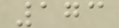173
